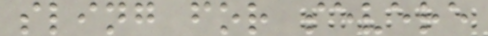sling for severe
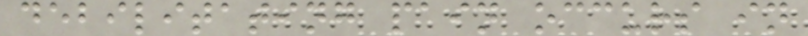debilitating pain occurs in
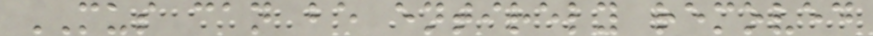MUS can be entirely removed
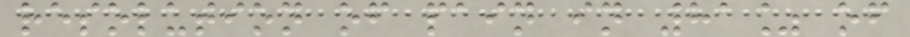resolution of pain in 81% of
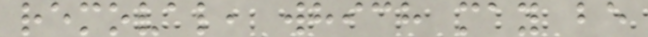removal, which may be
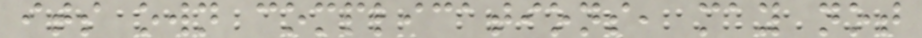its own complications, may not
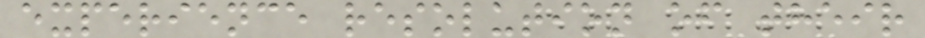experience resolution of their
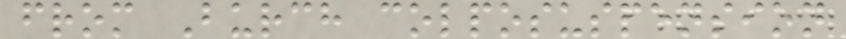from Burch colposuspension
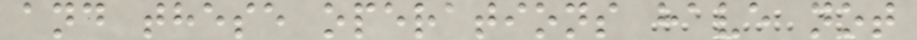and these operations have not
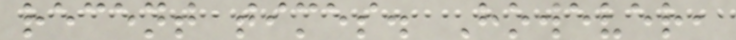recent times. However,
